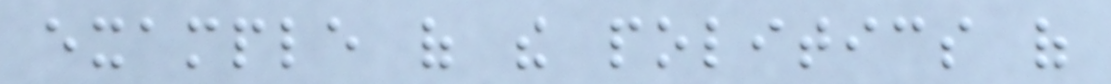example of the politics of
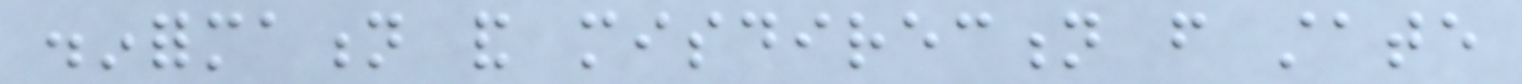disinformation and misdirection from state
